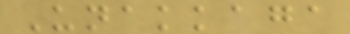Unakkaga
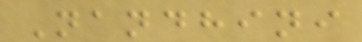Nandhini
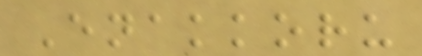Enakkoru
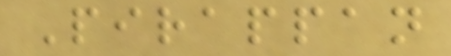Pirappan
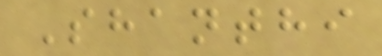Shanthi
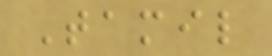Tamil
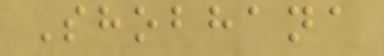Shobhana
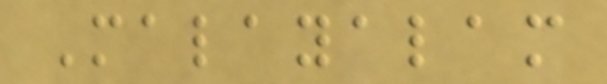Malayalam
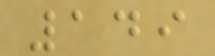149
